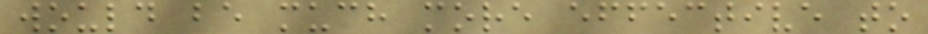would be much more effective to
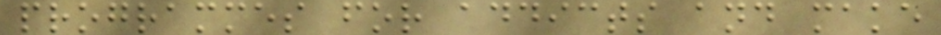programmes for addicts and make
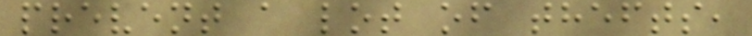prevent a lot of thefts,
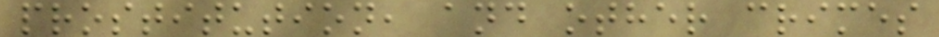prostitution, and other crimes
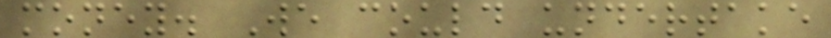money. We could undertake
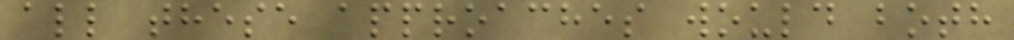all these approaches would both
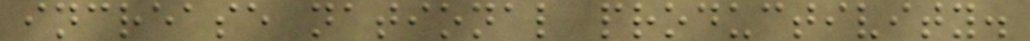increase national productivity.
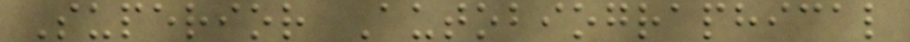Superior Autobiographical
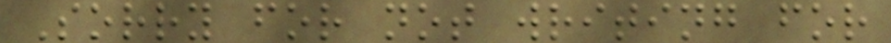Sorry for not writing for
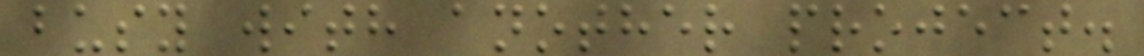busy with another project.
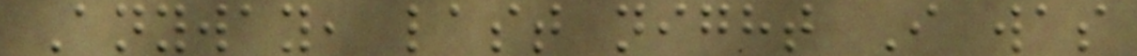Anyway, last night I was
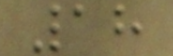18
